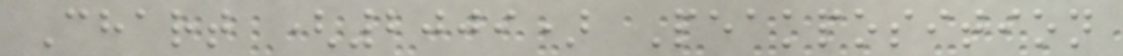Chart (2009) Peakposition
